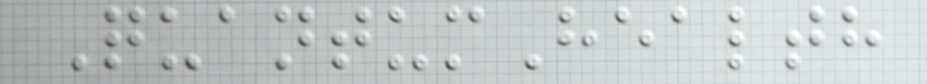QuantumHealth
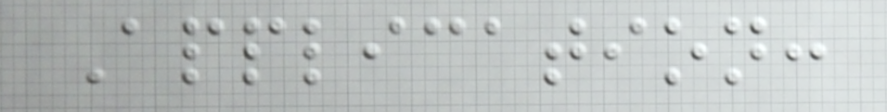Application:
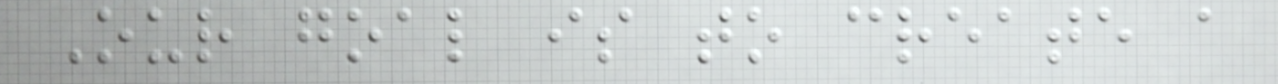Our goal is to create a
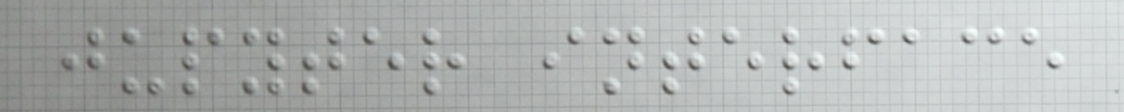jupyter interface
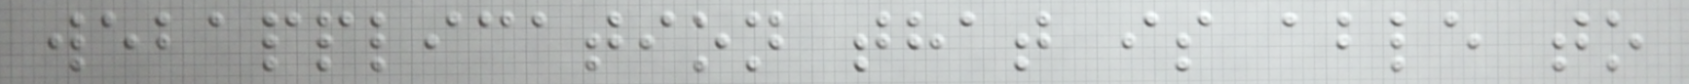webapplication that is able to
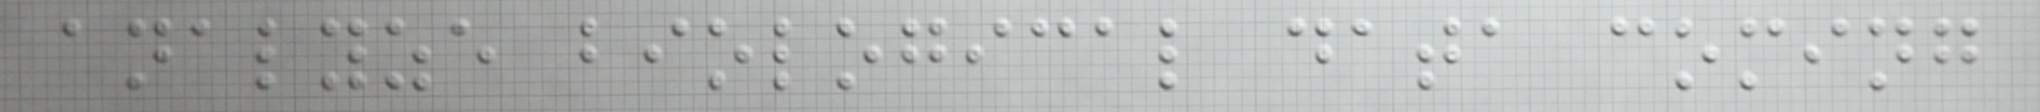analyze biological data coming
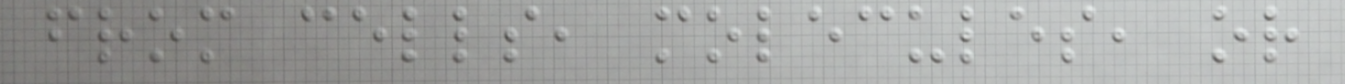from cells, molecules, or
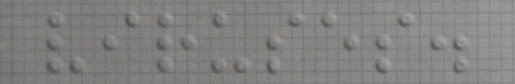viruses.
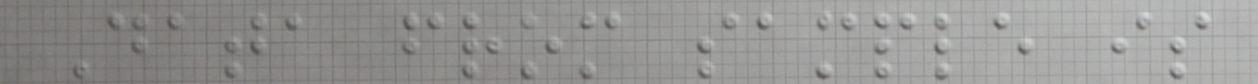Data from sample is
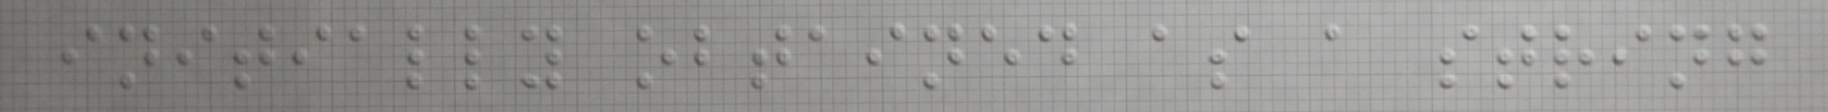initially obtained as a string
